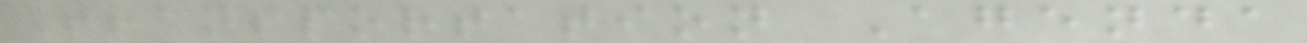Transportation Agenda
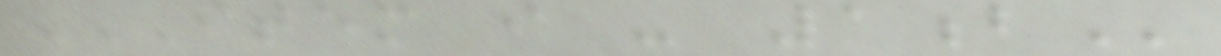ITEM I - 1B
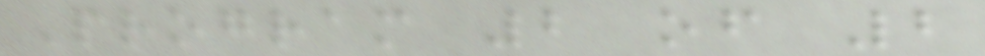Program 2 of 2
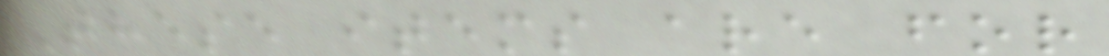These items are for
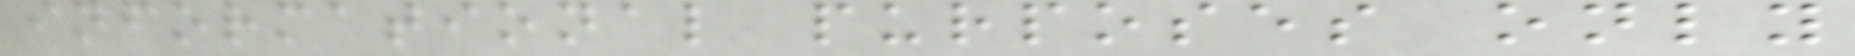informational purposes only
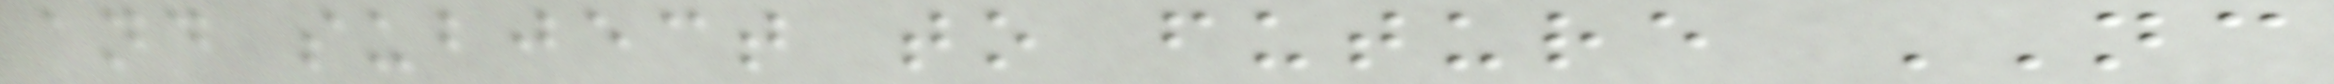and subject to future NC
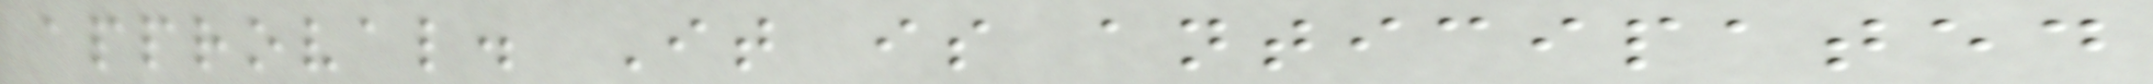approval. It is anticipated
